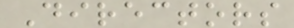Directors
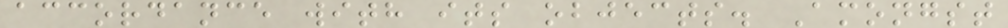accordance with its objects. Amongst
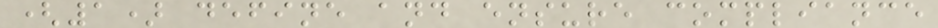(1) define and ensure compliance
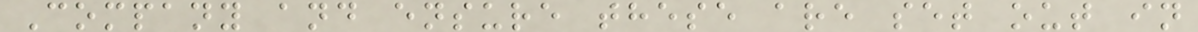Company and ensure these are set out in
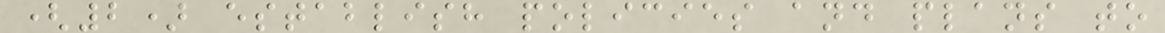(2) establish policies and plans to
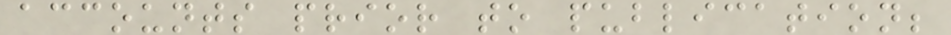accounts prior to publication;
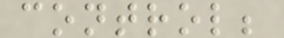control;
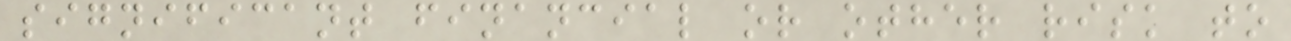significant financial or other risk to
